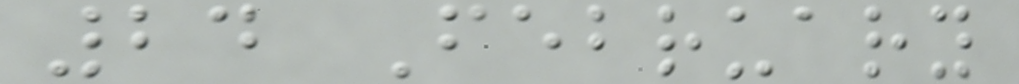24 February
